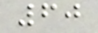60
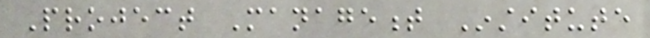Project Management Institute
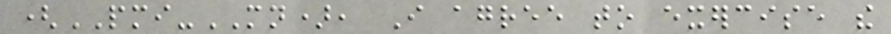(PMI-MN), I agree to exercise the
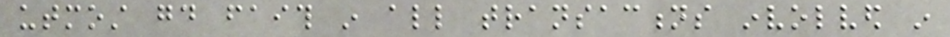utmost good faith in all transactions involved in
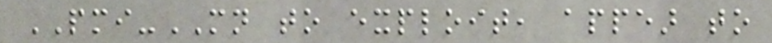PMI-MN to exploit, appear to
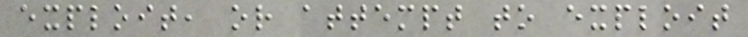exploit, or attempt to exploit
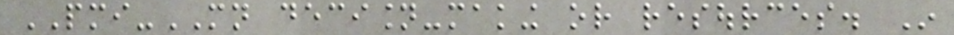PMI-MN decision-making or resources. In
